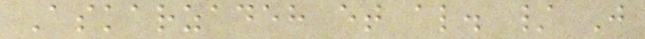Askarzadeh et al. / J
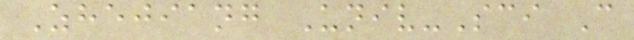Zhejiang Univ-Sci C
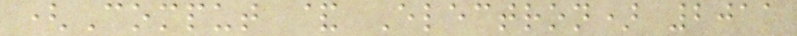(Comput & Electron) 2011
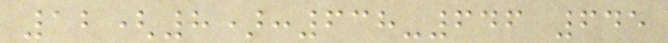12(8):638-646 645
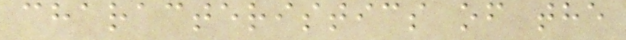characteristics of the
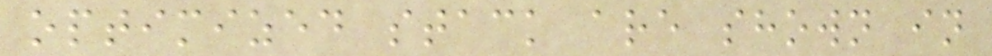optimized stack are shown in
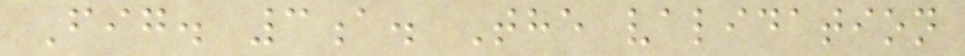Fig. 3a. The validation
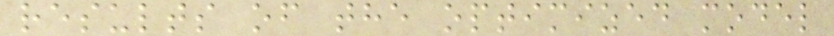results of the optimized model
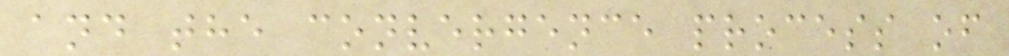and the convergence process of
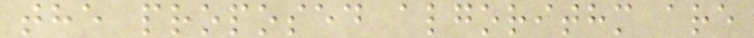the proposed algorithm are
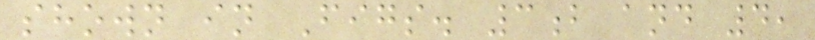shown in Figs. 3b and 4,
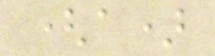(a)
